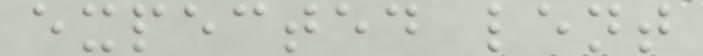expected lent
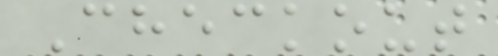Checkout
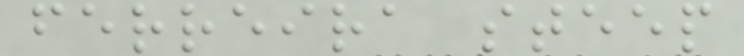ferreira steep
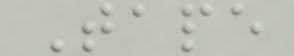Tape
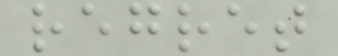regret
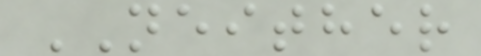NEITHER
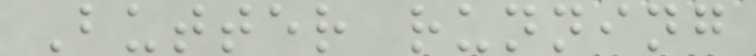Butter running
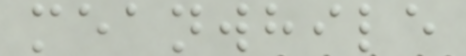meanwhile
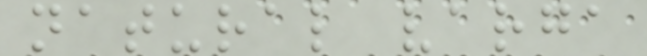natural varga
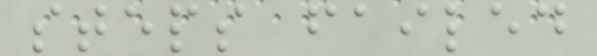steps failed
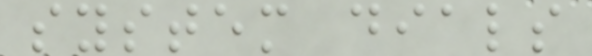system dials
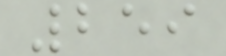259
